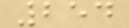254
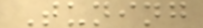Tuning
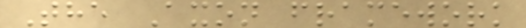The Axon framework
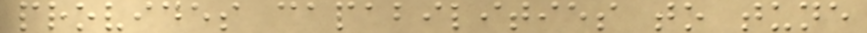provides capabilities to tune
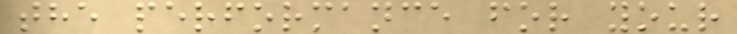the performance for your
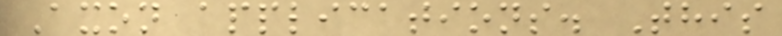Axon applications. This
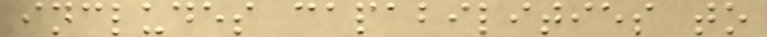includes capabilities to
